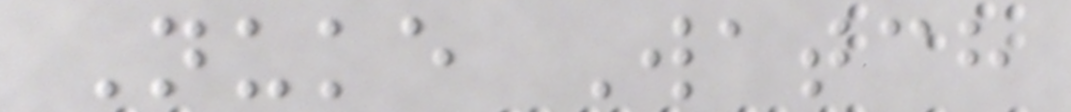Nuke Watch
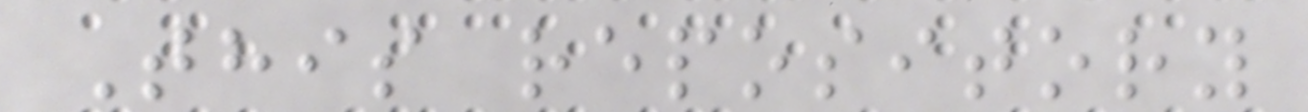This repository
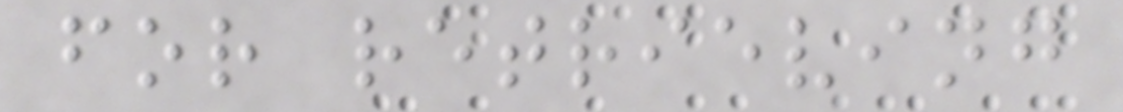for retrieving
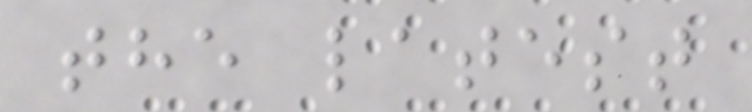the latest
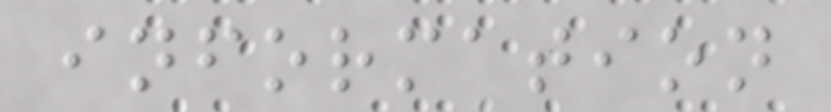information
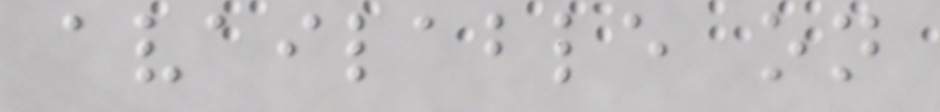available on
